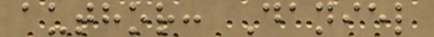author: Daniel
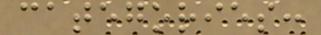categories:
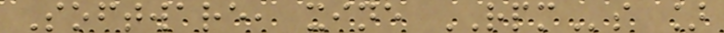Software, xine RPMs ]
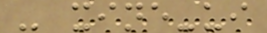- xine-ui
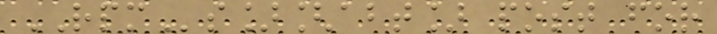RPMs][abt] post for
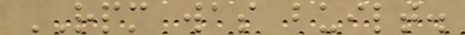RPM was built.
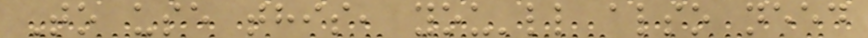To use this, you'll also need
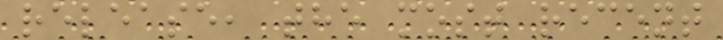release, the most recent
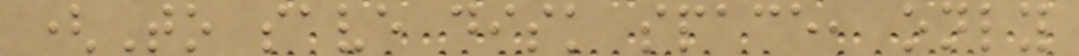(To save disk space, only
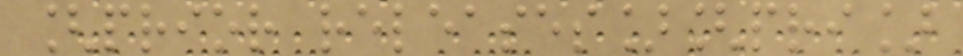[prior releases][pri]
